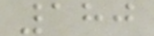180
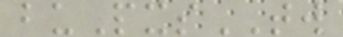buPxsTW
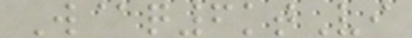W@q6ktVi
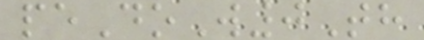peDoW0Th
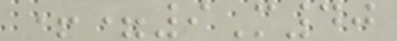+=9M40
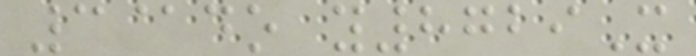3@do y8729X
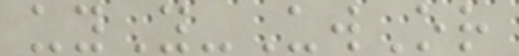uyY-UwOr
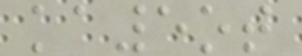ka5ot
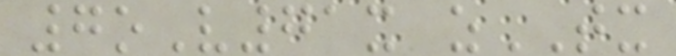7oV71x zTX
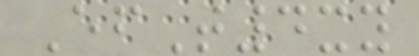EfT4xy
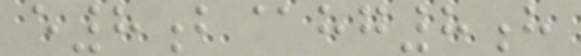e8b@hg8h
